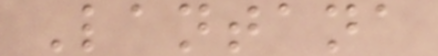Lantana
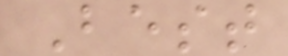Best
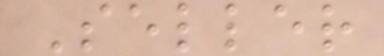Seller
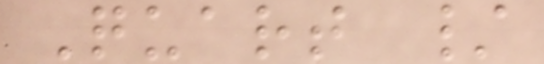Quart /
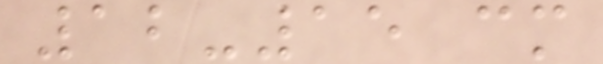12-15 cm
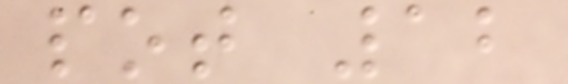pot 12
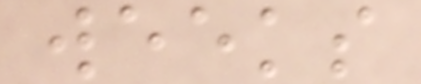weeks
